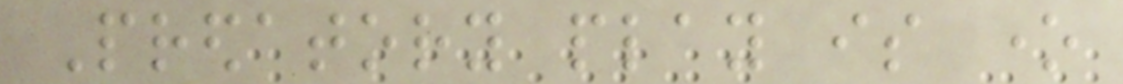Predatory play is one
